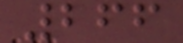266
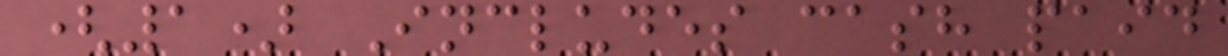(1) Includes cash paid
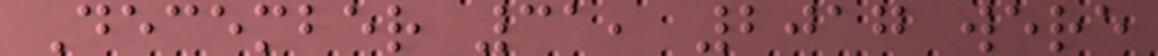December 31, 2017 were
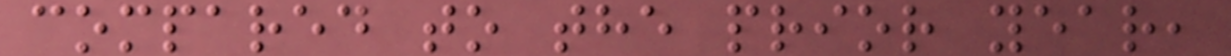compared to the prior year,
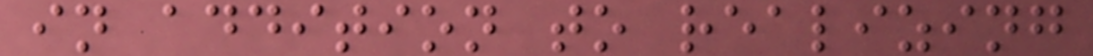in addition to realizing
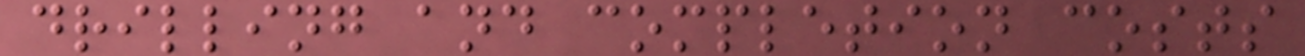drilling and completion costs
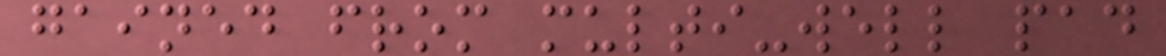gained from multi-well pad
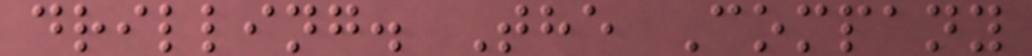drilling. The Company
